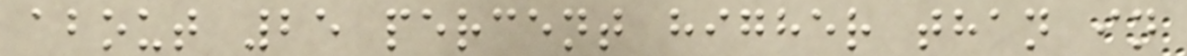about 25 percent higher than in
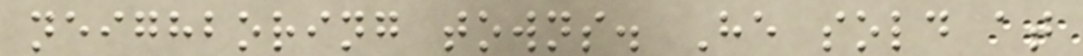neighboring towns. He sold at
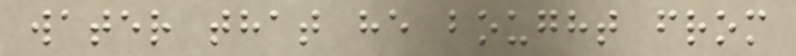water that he bought from
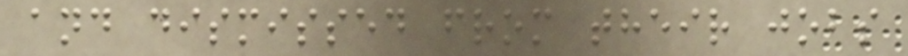and dismissed from their jobs
